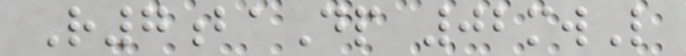R7baDp 02mwL
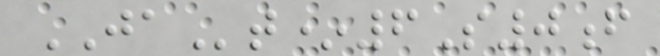JAt*6S0f
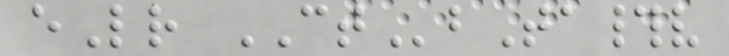eLr CTbTa#v
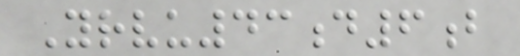Yrvu43d6b
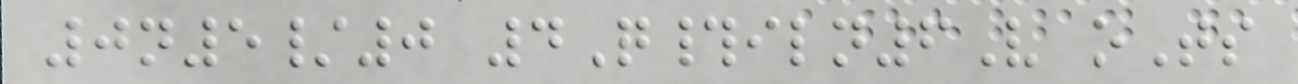0n5/0 4Q#iln6V oTs
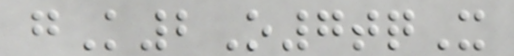gK2O7tqX
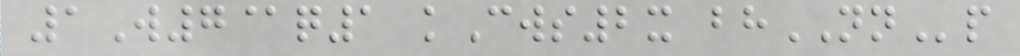1W7@q1 kCws2x bhNNp
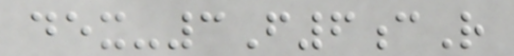dex-3F6cR
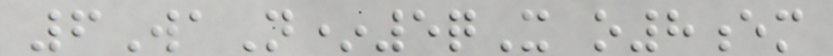6WaN*5qX o8em
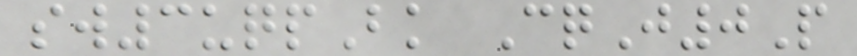sw3uqpBk CqJ0P
